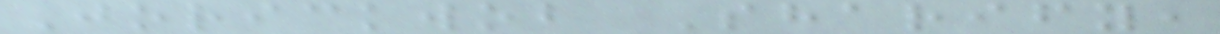Jorickwob Sharify,
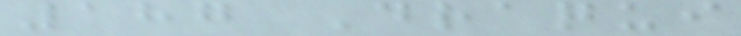187 Draqui
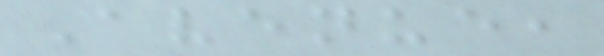Avenue,
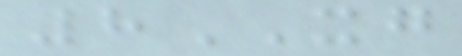8XG
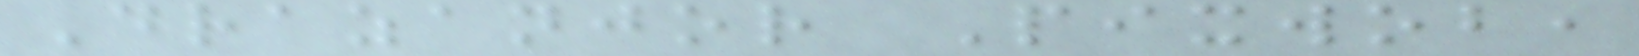Drazanjor Pixwob,
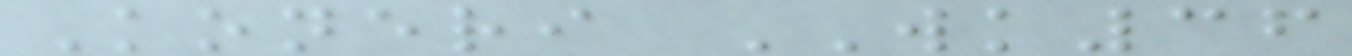Koneri WK36
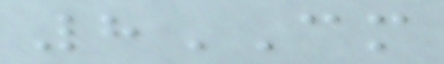8CM
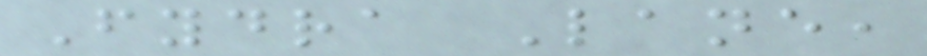Fydra Lane,
